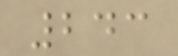243
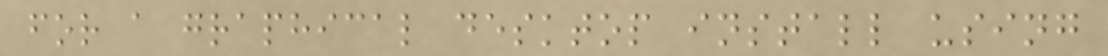for a graphical desktop install using
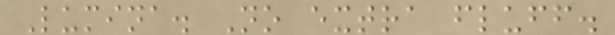Lumina. No extra fluff.
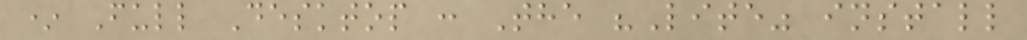* Full Desktop : The "Lite" install
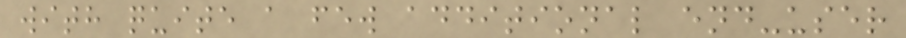with quite a few additional end-user
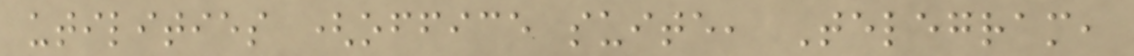utilities (office suite, Telegram,
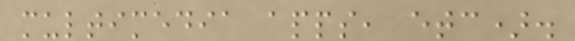multimedia apps, etc).
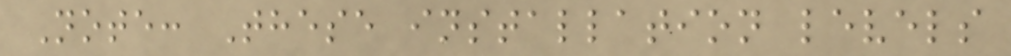Note: These installation levels
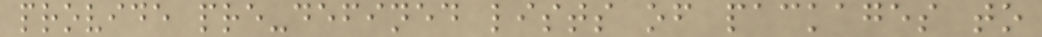provide pre-defined lists of packages to
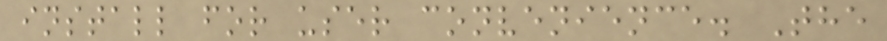install for user convenience. The
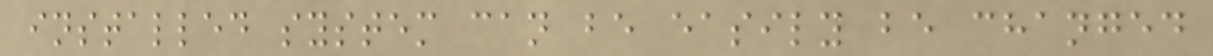installed system can be easily be changed
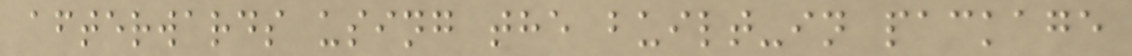afterwards using the built-in package
